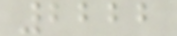2222
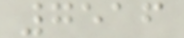7516
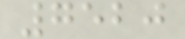7520
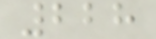228
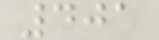401
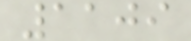1109
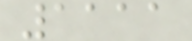1111
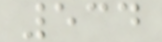534
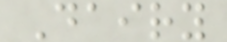Dairy
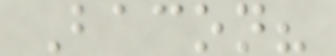Bacon?
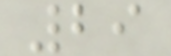29
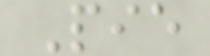Pie
